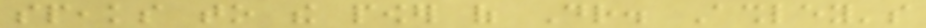speaks to the power of Dr. Ashley's
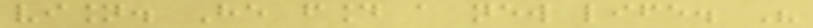vision. He found a new life. His
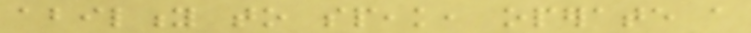ability to speak, operate a
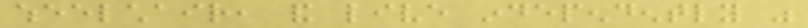wheelchair, and live independently was
